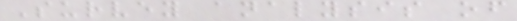Survey analysis of
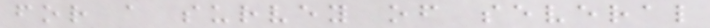for a survey of several
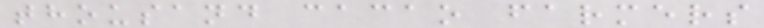thousand cacao farmers
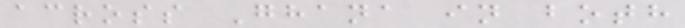across Ghana in both
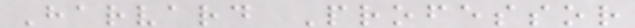Harvard Professor
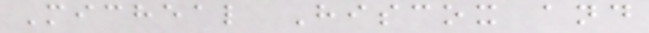Micheal Hiscox and
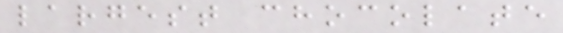largest chocolate
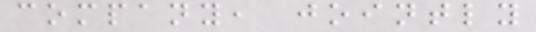company, jointly
